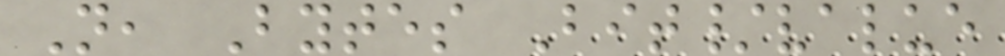N, Bytes Bit/value
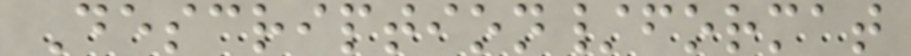Description/format
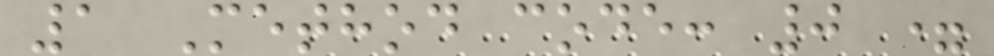1 Method code: 0 =
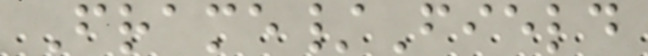Frame/Field
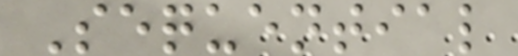Sequential
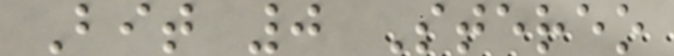Bit 0 Stereo
